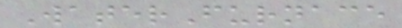WaterFurnace
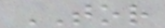TOR
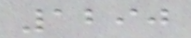1290
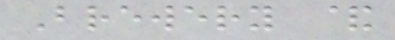Brewery &
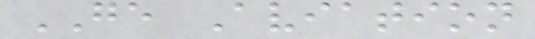GE Aviation
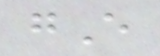gE
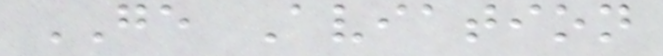GE Aviation
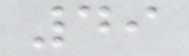49
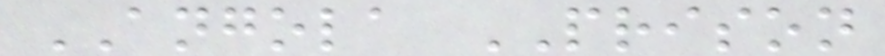ANGOLA PRISON
